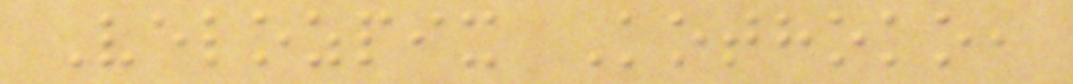Velozpix Kothoko,
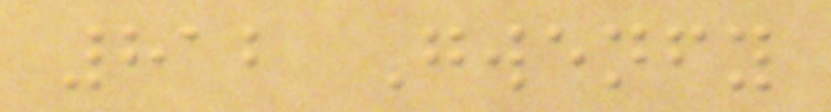812 Gwenfy
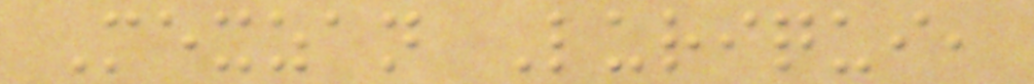Mexzan Luriqui,
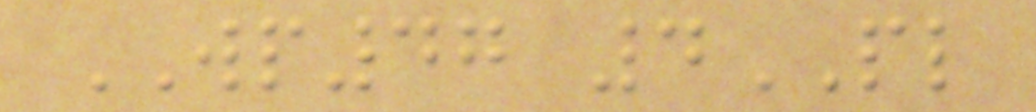WP47 4PL
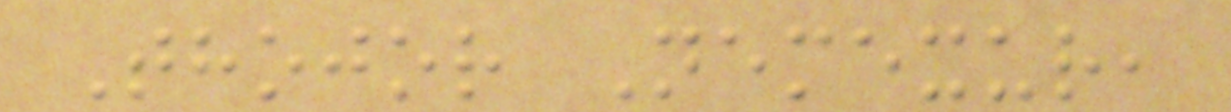Thojor Nemexur,
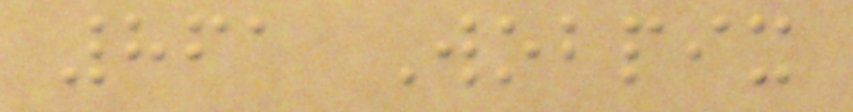861 Wobpix
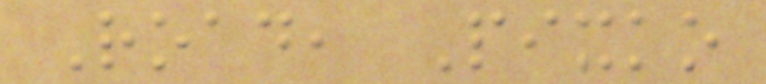Road, Pixko
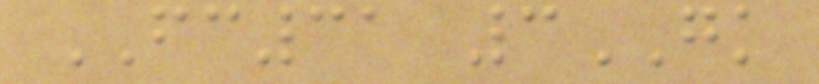FC31 3GK
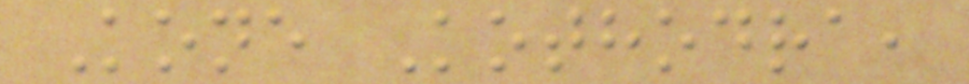Kone Kothodra,
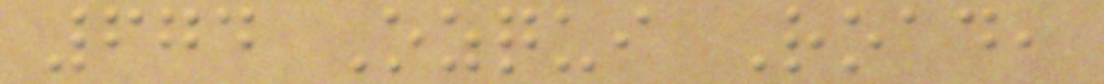674 Ozqui Road,
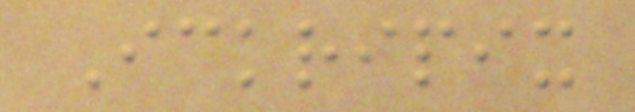Ickripix
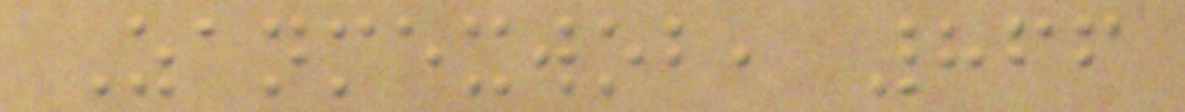Zanmexwob, 866
